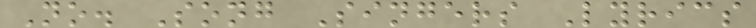No. Song Singers Lyrics
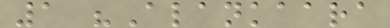1 "Alankaara
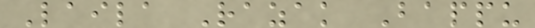Laila Razak Bappu
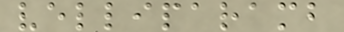velliparamb
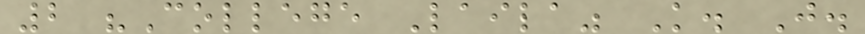2 "College Laila" K. J.
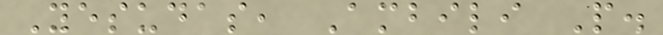Yesudas, Ambili P.
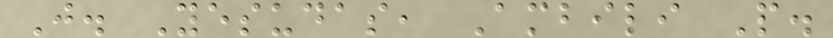J. Yesudas, Ambili P.
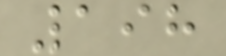198
